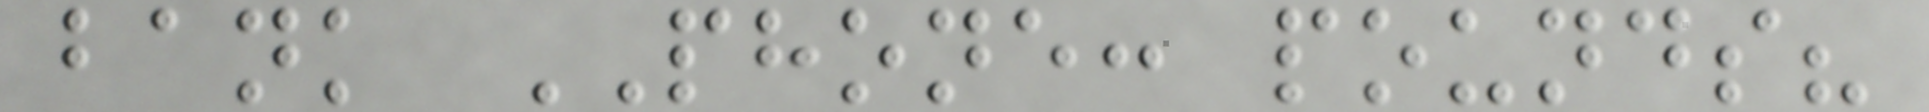bank PHONE: pounds?
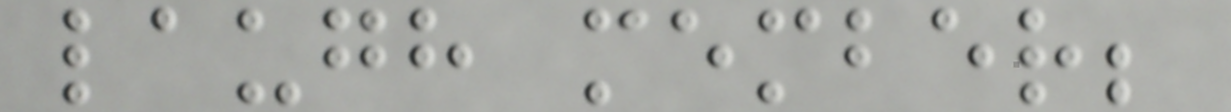laugh member;
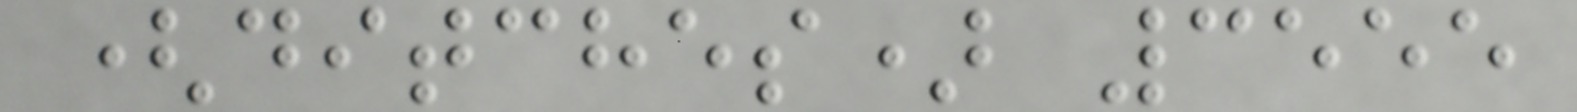(ditches) 3555
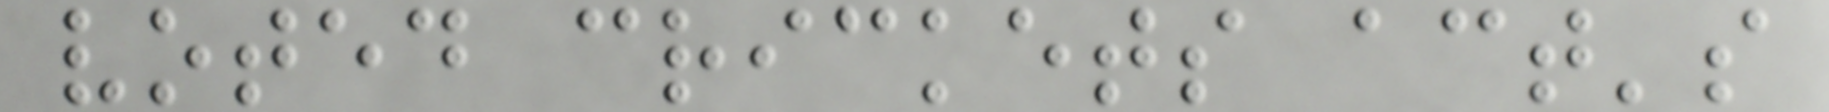voted crickets act's
